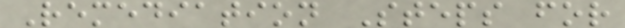Remediation Steps for
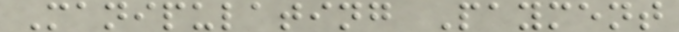Manipulating Payment
